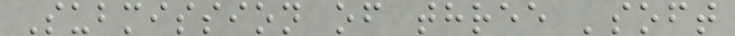Submission of three 'soft
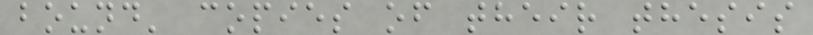bound' copies of their thesis
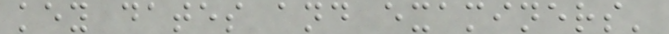key dates and examiners'
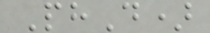PhD)
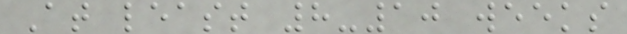At least 8-10 weeks
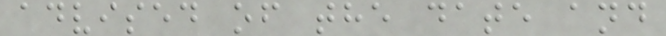advised of the date and
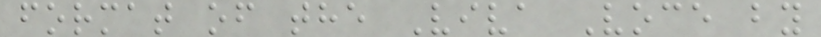format of the Viva Voce by
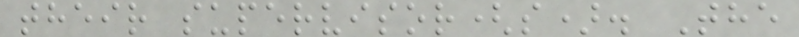their supervisor(s). The
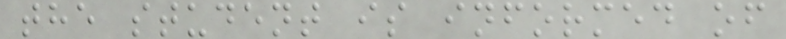the student is informed of
